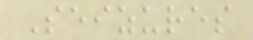Seizures
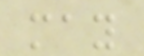may
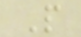People
